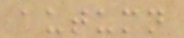autumn
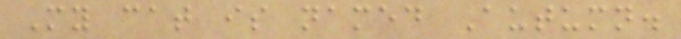My cat is named Autumn.
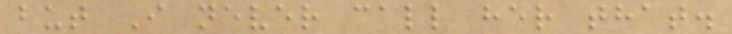but I never call her that.
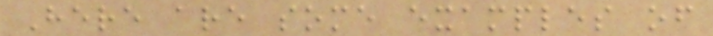Here are some examples of
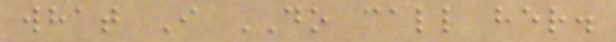what I DO call her.
